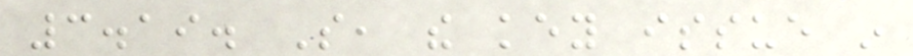3.19. So, the key issue in
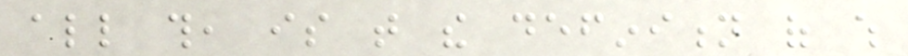all this, is that the definition of which
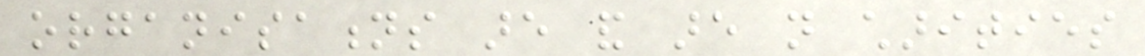organisations are and are not charities
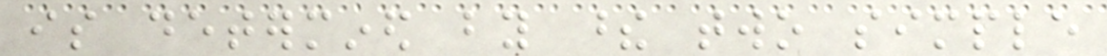is determined by these two simple
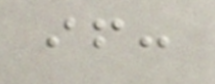if:
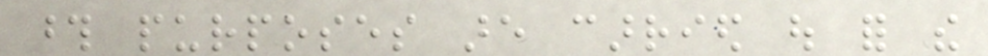those purposes are carried out for the
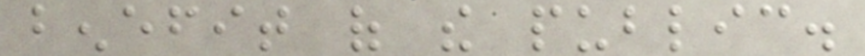benefit of the public.
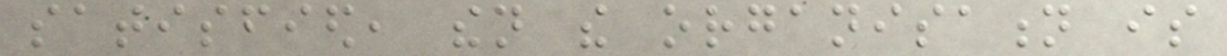satisfied, then the organisation is
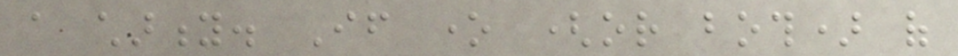a charity. If one (or both) of
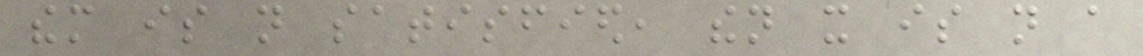them is not satisfied, then it is not a
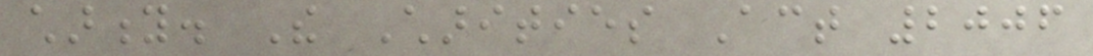charity. The Charities Act 2006
